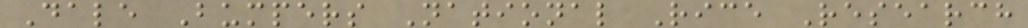Dale Bumpers National Rice Research
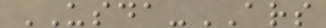USDA-ARS
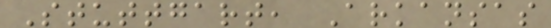Stuttgart, Arkansas
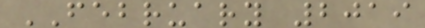FEBRUARY 2019
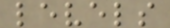levels
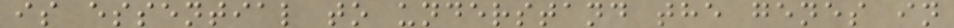is essential to understand the genes in
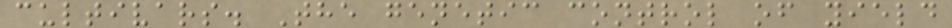cultivars. The genetic control of yield
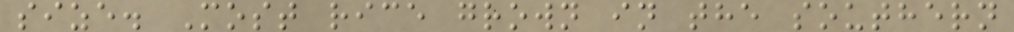size. Most rice grown in the southern
